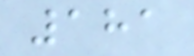181
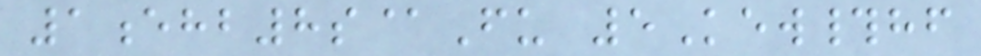1ehb8s@Fu 5Kew#hf
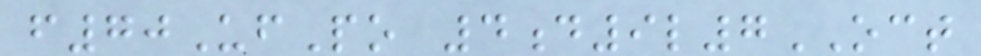f70UfPo 4d9l7OCT
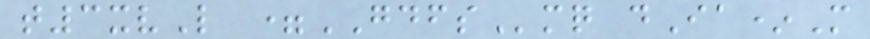t3xvL =GDFSmq dIa*M
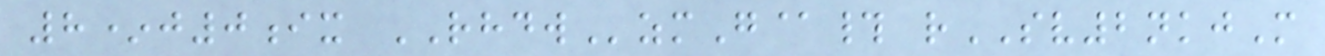8*j0ix RHDWzmG@# rSV2nkjM
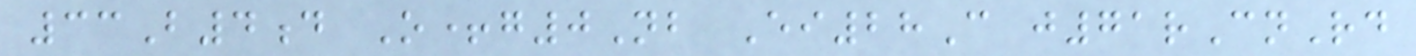33B4d O+g0Nb Ei28C j71rCnRd
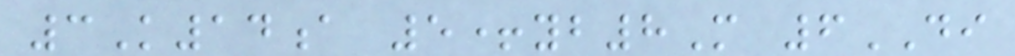3K14a 5+yb8M 6DI
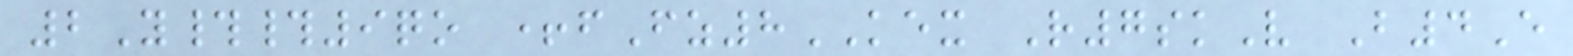2Y##9qo +fFz8KEX R7skV B4E
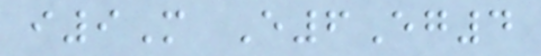i9M E6Eg4
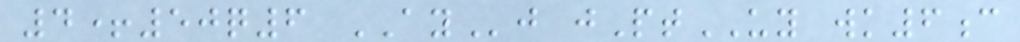4+50q6 AYj jPtUY wk6c
